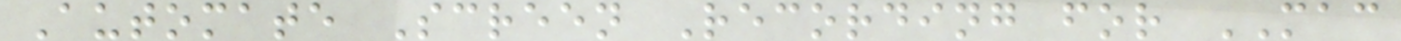Automate Screen Recording for MAC
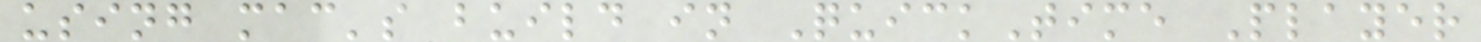using mac's build in QuickTime Player
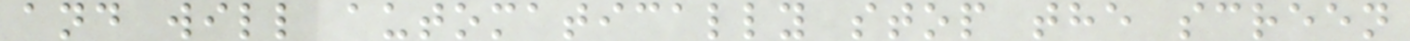and will automatically stop the screen
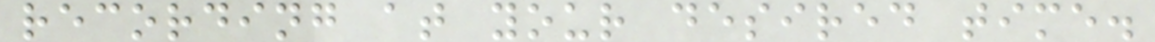recording at your desired time.
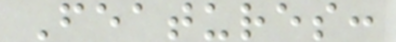Features:
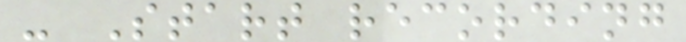- Start recording
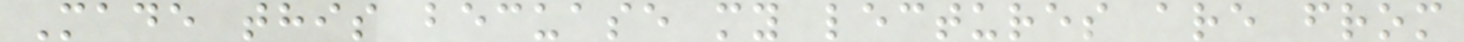Made this becuase my lectures are from
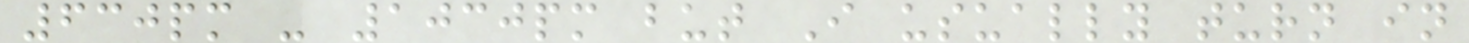630pm - 1030pm but I usually turn in
